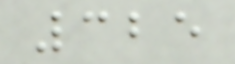325
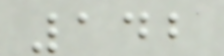142
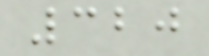320
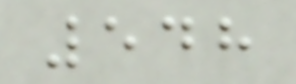548
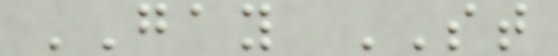GAY ST
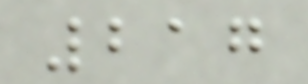217
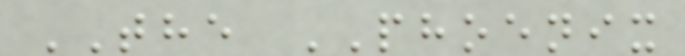THE PHOENIX
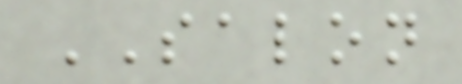SALON
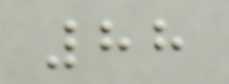88
